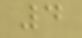4
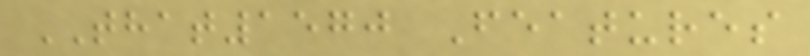THAT1570 Features
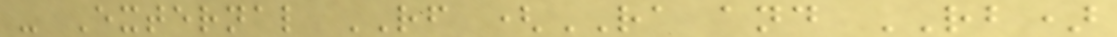- External RF (RA and RB)
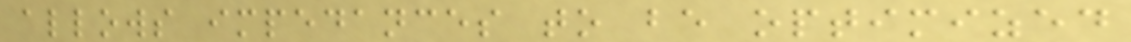allows impedances to be optimized
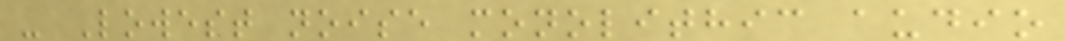- Lowest noise monolithic audio
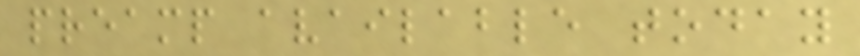preamp available today
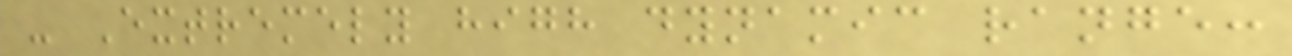- Extremely high dynamic range:
